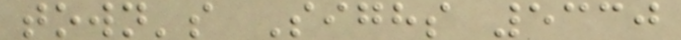town's Sighs 5330
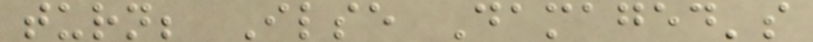turn; Ilse Damaged's
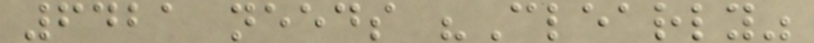6421 needs "Clearly"
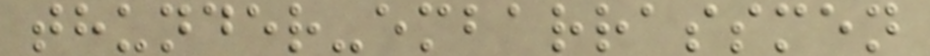thunder-embarrassmen
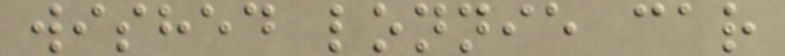wished lonnie car
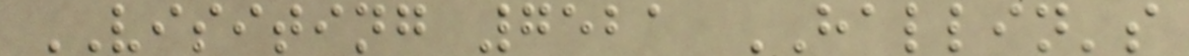VISITING 7521 HALLIN's
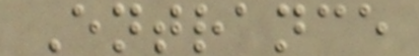Entrance
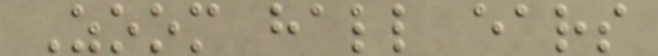Zoom hall ears
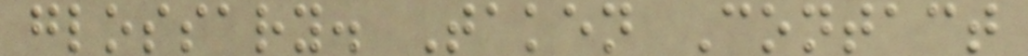glossary. Taken Contact
